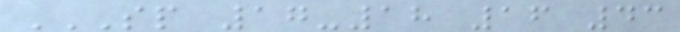SP 17-18 16 43
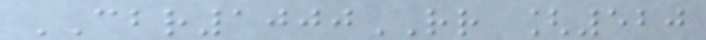CBR1000RR [520
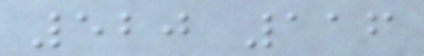520 116
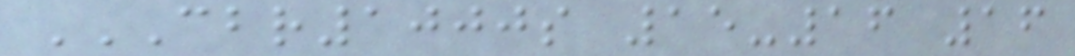CBR1000S 15-16 16
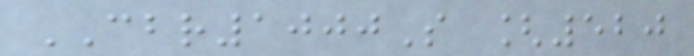CBR1000S [520
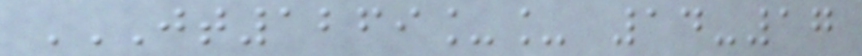JT1269__ 14-17
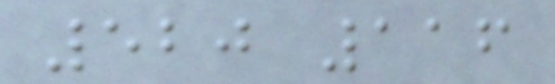520 116
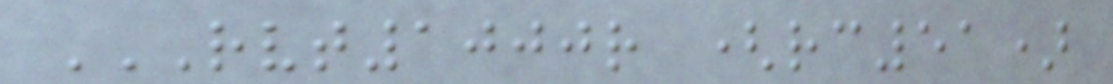RVT1000R (RC51)
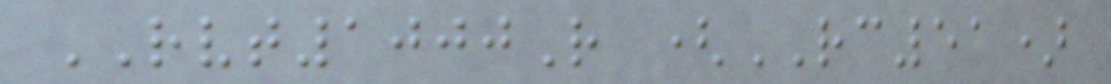RVT1000R (RC51)
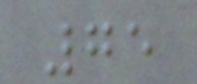75
